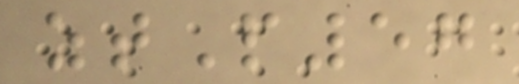ztP57
